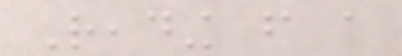Reading from a
